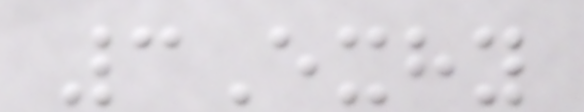3Exhy
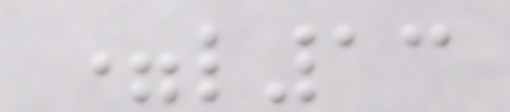=l13
